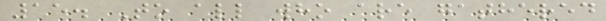15. To all who are gathered
